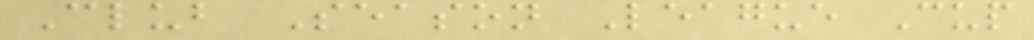Club Season League Cup
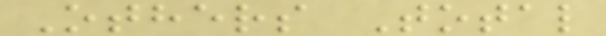Others Total
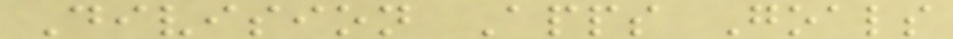Division Apps Goals
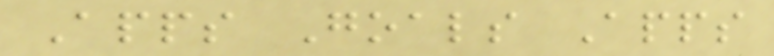Apps Goals Apps
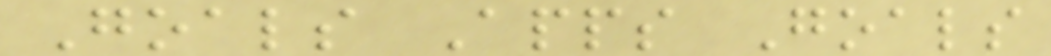Goals Apps Goals
